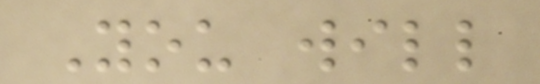You will
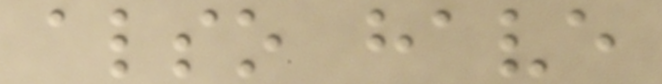also have
